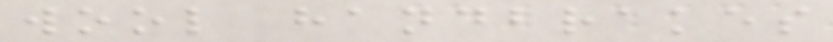wool handbrakes
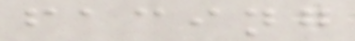facing
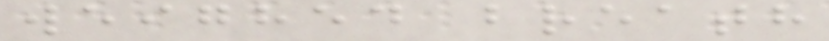weighed breath
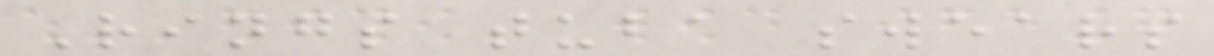Rings tuba swears
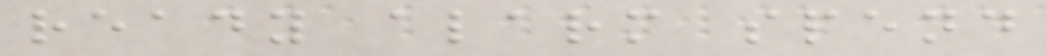ready alarm spend
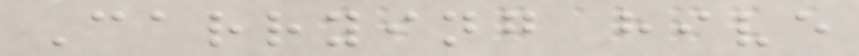Carrying hive
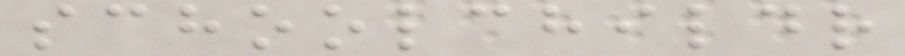schoolchildr
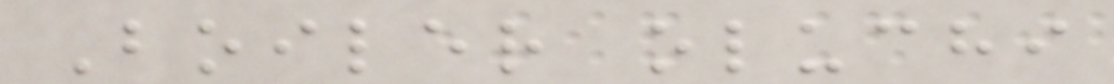Boiler oluchi
